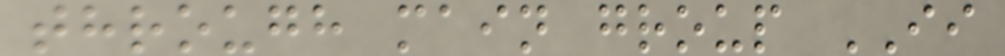through main group II
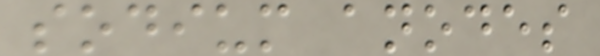sodium anodes
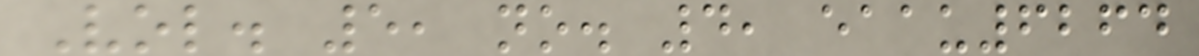Vol. 5, no. 4, eaau6264
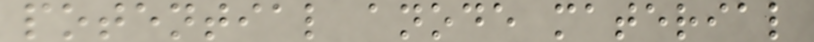potential anode material
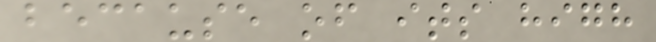because of its high
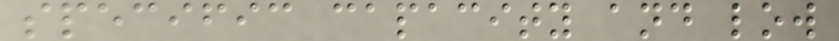specific capacity and low
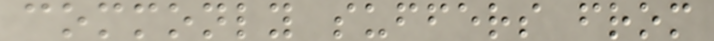commonly suffers from
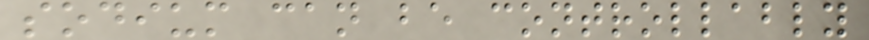sodium can be controllably
